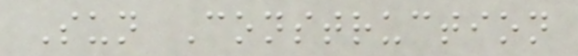Sun Construction
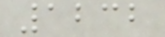1232
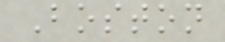Boston
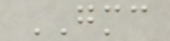GMC
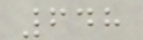648
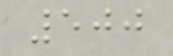500
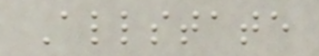Allstate
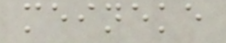meineke
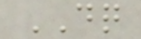DQ
